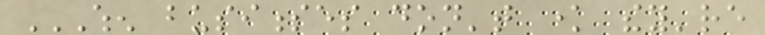WHEN BUSINESSES DON'T KNOW THEY'RE
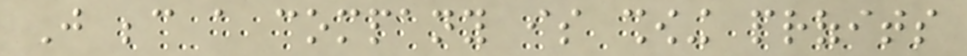Just because a company is showing profits
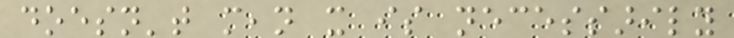doesn't mean it is necessarily
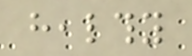healthy
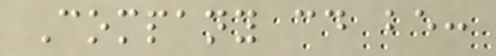Company could be:
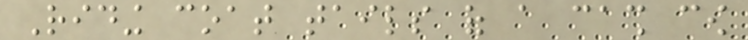Riding coat tails of a cash cow
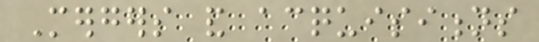Mergers and acquisitions
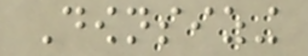Downsizing
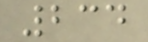234
